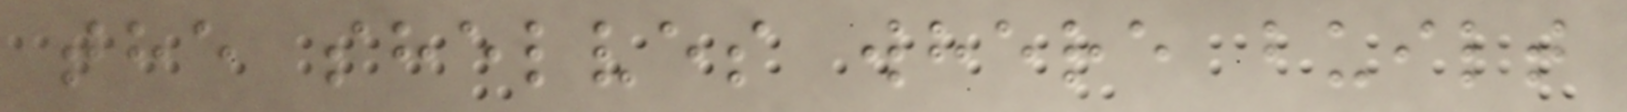the shelves where built
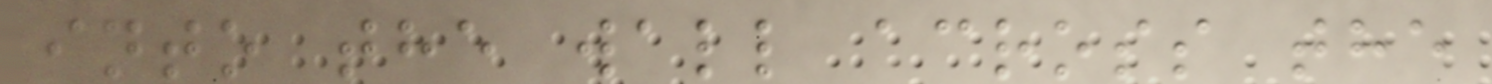into the wall across the
